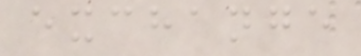exchange
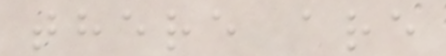there are
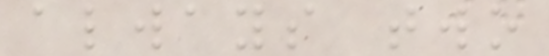always two
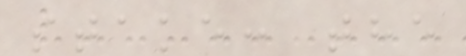stake: the
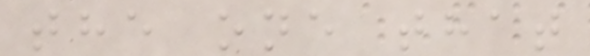the one that
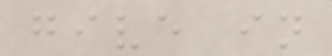give in
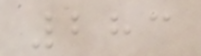283
